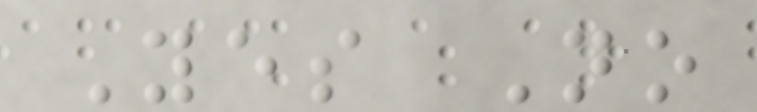Yes No
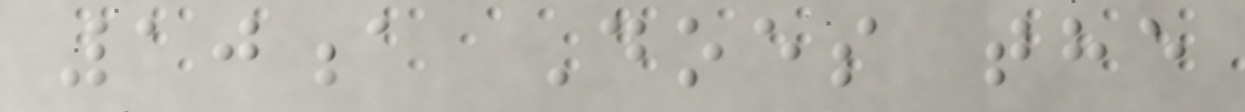10a Does the
